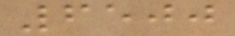6500
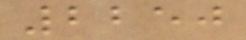2250
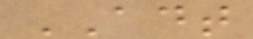ADT
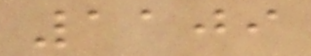1109
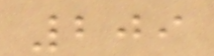209
